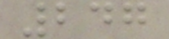247
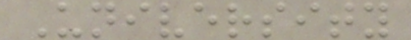University
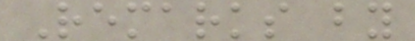Remarks by
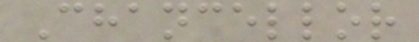Chancellor
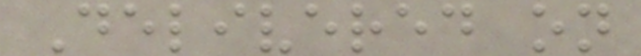Delivered on
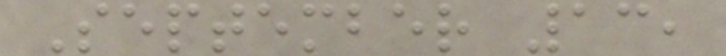September 13,
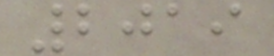2019
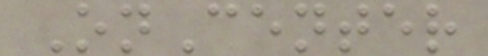OnCenter
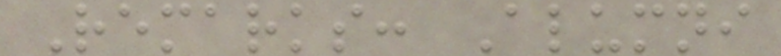Remarks: Alumni
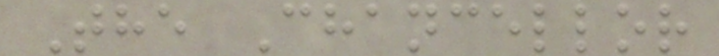The Chancellor
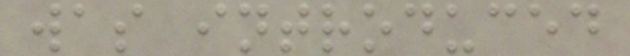was introduced
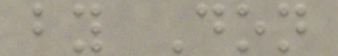by Don
